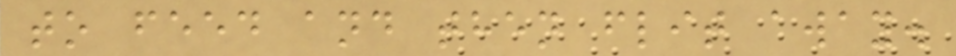to feed and then flit away.
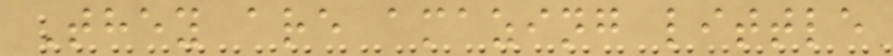They are amazing little
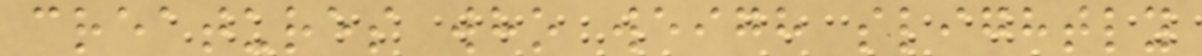creatures who weigh slightly
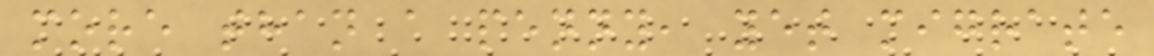more than a penny, yet migrate
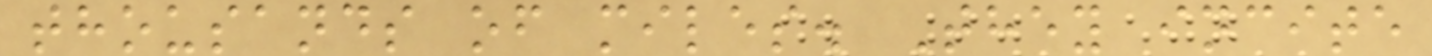thousands of miles. They incite
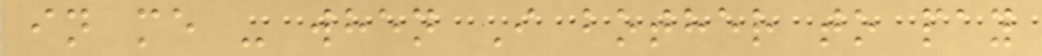in me - when I bother to pay
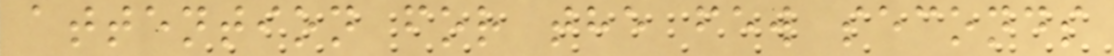attention for the few seconds
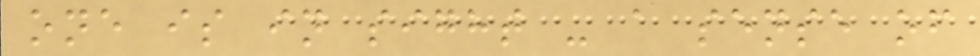one is in sight - a sense of
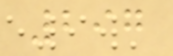297
